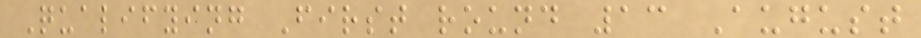Qualifying First round 13 August
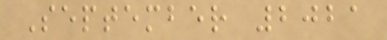September 2021
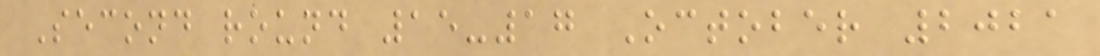Second round 15-17 October 2021
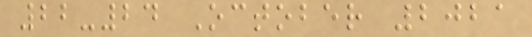22-24 October 2021
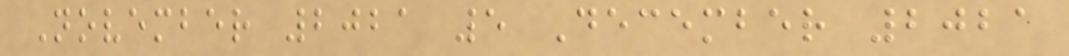November 2021 5 December 2021
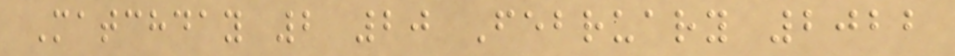Matchday 2 20 February 2022
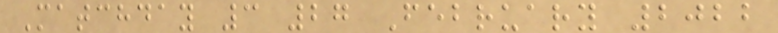Matchday 3 27 February 2022
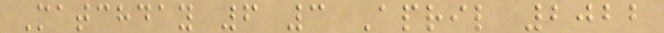Matchday 6 3 April 2022
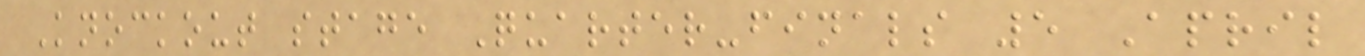Knockout stage Quarter-finals 5 April
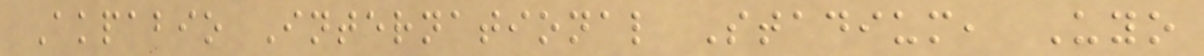Akpabio International Stadium, Uyo
